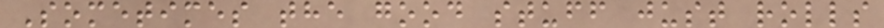Sometimes the good stuff just rolls
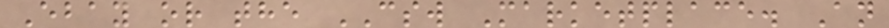Ebay or the CSW Marketplace. An
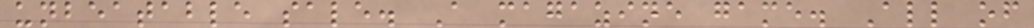unbeatable sale. A magazine game. All of
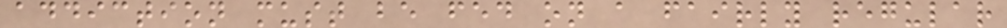addiction must be fed on a fairly regular
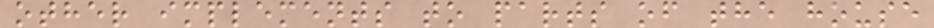other implements to parts of the house
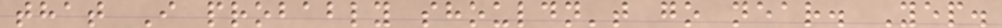that I probably shouldn't go near. Yep.
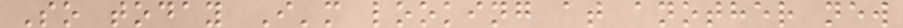So today I'm looking at another new
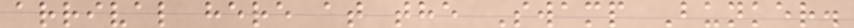arrival here at the Swamp Bunker.
